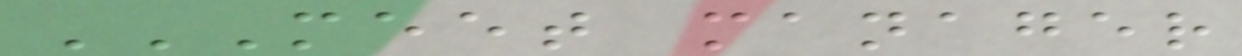MEET MANAGER
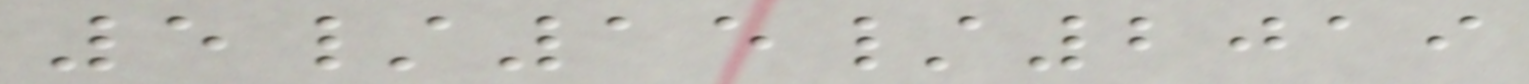5/15/2019
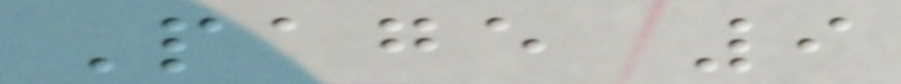Page 9
